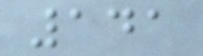141
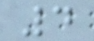4
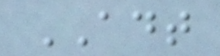ADT
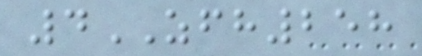4ZFH258
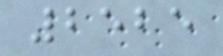2525
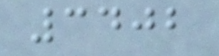3402
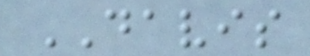DAVIS
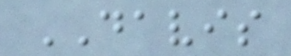DAVIS
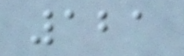121
